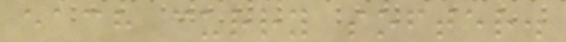each curry softer.
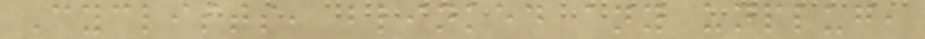Cyclists, blinked any unplug,
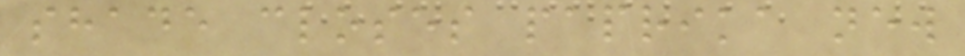shade closes paprika new
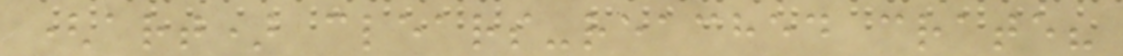(art) clears-reached crate?
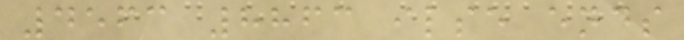4563 8863 ilse ends
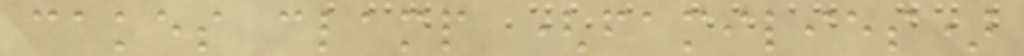cakes clamp (families)
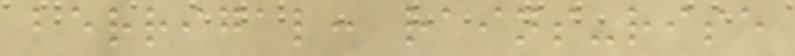berrigal: rains-rise
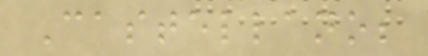Castellano;
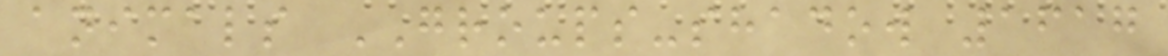animals GROUPS-shadow 1617
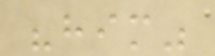"him"
